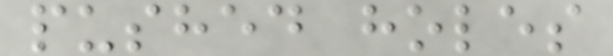pushed holes
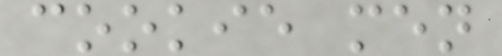cookie men
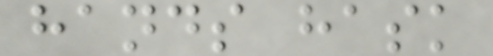hands hask
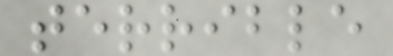terrible
